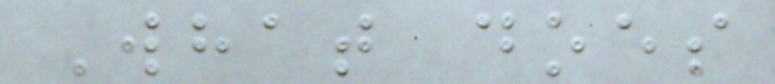What does
